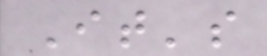It's
